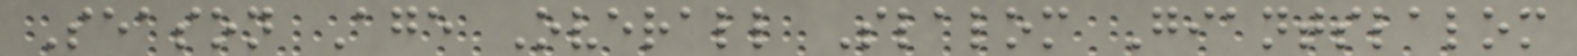Season Age Overall Slalom Giantslalom
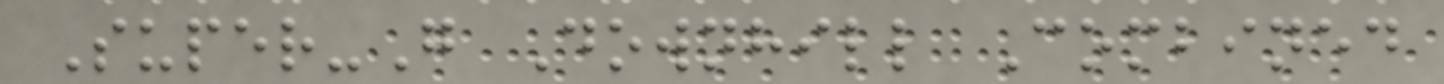Super-G Downhill Combined
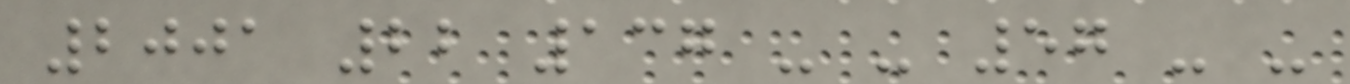2001 22 137 - - 57 - -
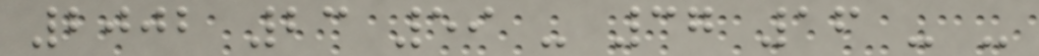2002 23 59 - 37 16 - -
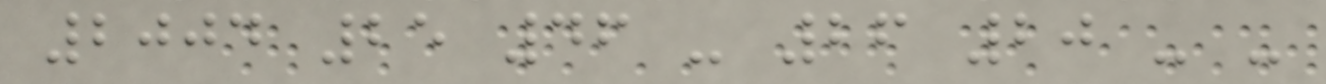2004 25 46 - 26 20 - -
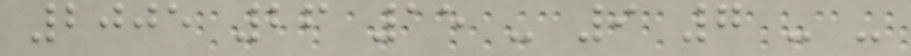2005 26 15 - 9 7 - -
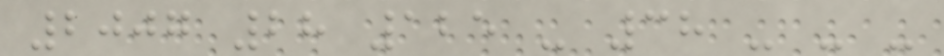2007 28 125 - 38 - - -
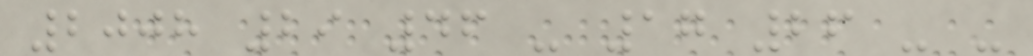2008 29 46 - 17 26 - -
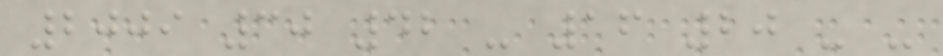2009 30 42 - 16 20 - -
